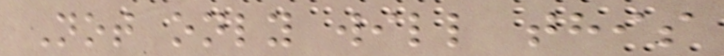Not only will this
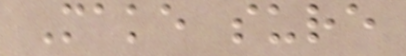Make sure
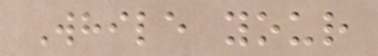While your
